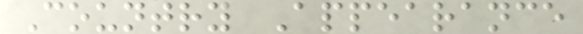Country Appearance
